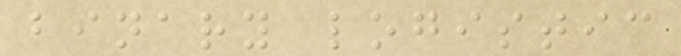binary logistic
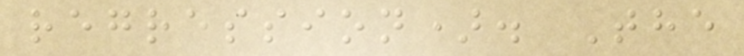regression). The
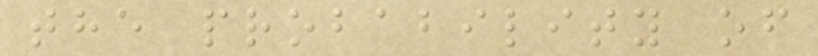the probability of
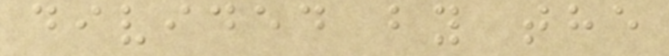divided by the
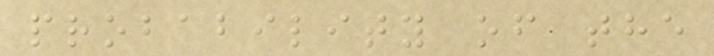probability of the
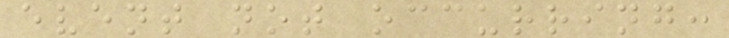event not occurring:
